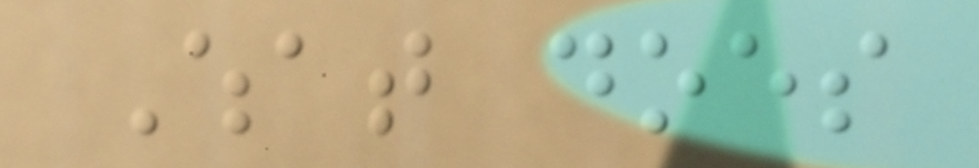What does
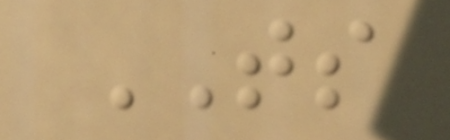TS
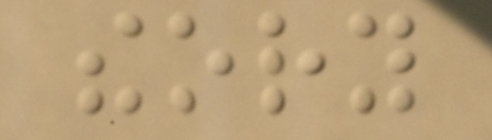theory
